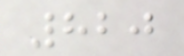820
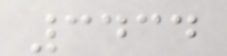3434
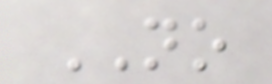NO
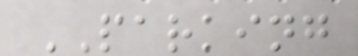PARKING
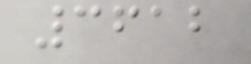3612
